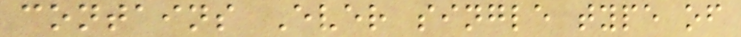contains Ever single type of
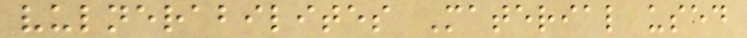vulnerabilites Material used
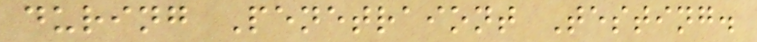during Penetraiont Testing.
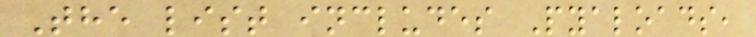The list includes Pyaloads,
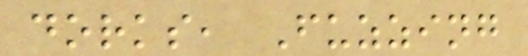dorks, Fuzzing
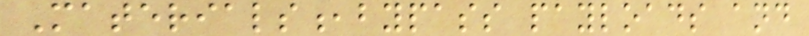Materials,bypass payloads and
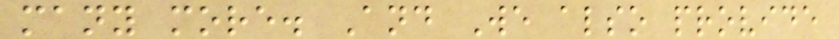many more. And We also provide
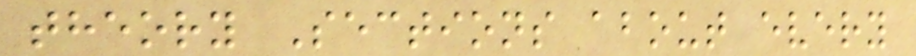theory Sections about every
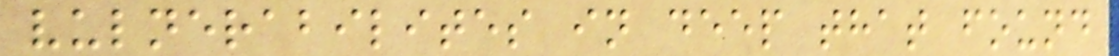vulnerabilites in deep that found
